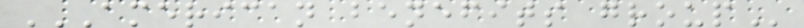AMERICAN BENEFITS GROUP
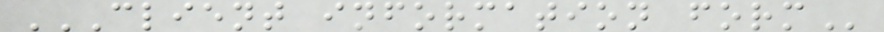CLIENT INFORMATION FORM
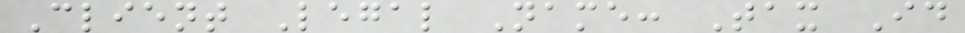Client Legal Name: Tax Id
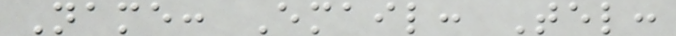Name: Email: Tel:
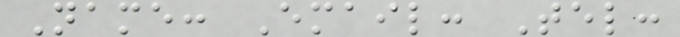Name: Email: Tel:
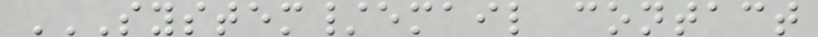SYSTEM/EMAIL CONTACT
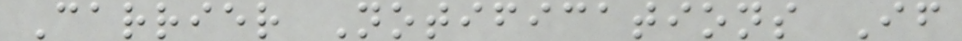Carrier Notifications If
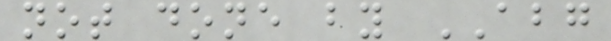not done by ABG
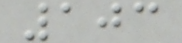103
